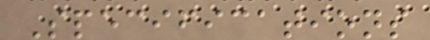Specifications
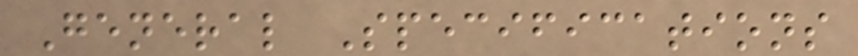General Specifications
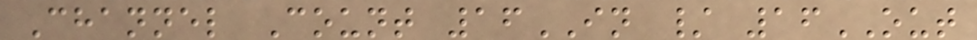Channel Count 16IN / 16OUT
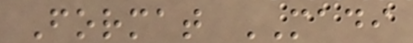Format MADI
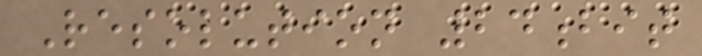Resolution 24bit
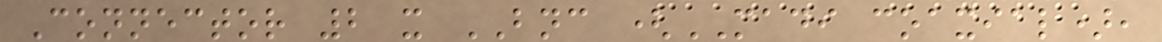Connector 2 x BNC (MADI coaxial),
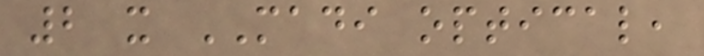2 x MADI optical,
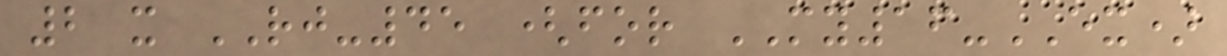2 x RJ-45 (for MY16-EX)
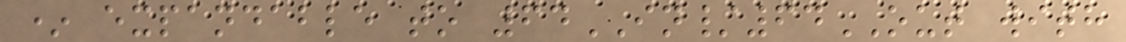* expandable to 64IN/64OUT with
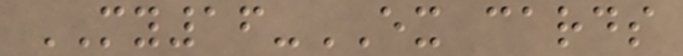MY16-EX cards
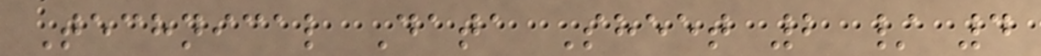Technical Data Sheet 2 / 4
